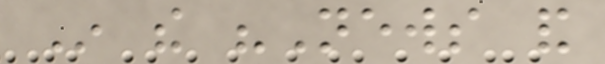In the "News and
